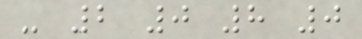- 2 0 8 0
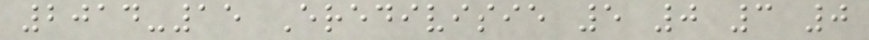2014-15 Eredivisie 5 0 3 0
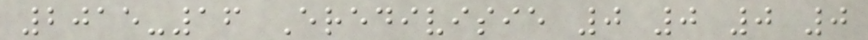2015-16 Eredivisie 0 0 0 0
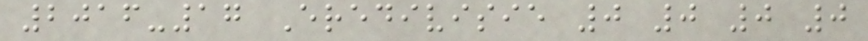2016-17 Eredivisie 0 0 0 0
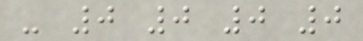- 0 0 0 0
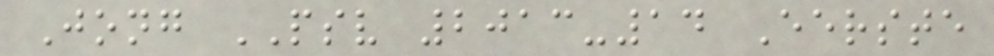Jong PSV 2013-14 Eerste
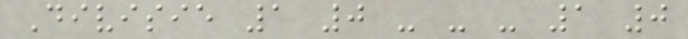Divisie 1 0 - - - 1 0
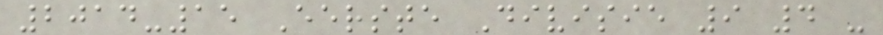2014-15 Eerste Divisie 9 4 -
